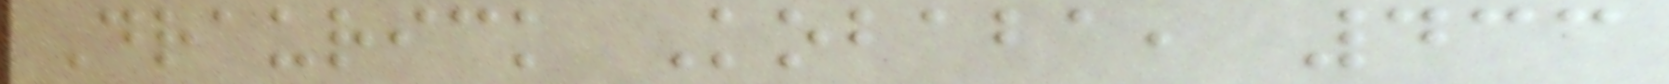Draurick Kobaba, 433
